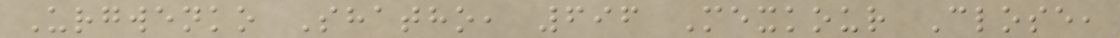Urgwenko Shatho, 696 Mexkour Close,
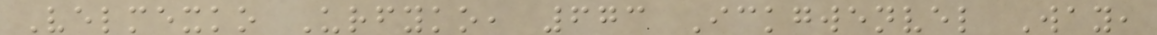Velmexko Urfyko, 673 Ickgwenvel Way,
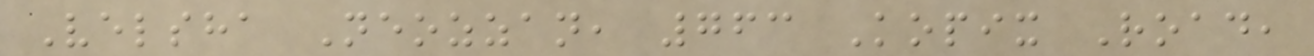Velsha Neozzan, 763 Kopix Road,
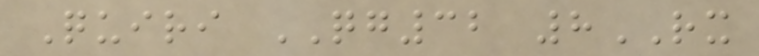Quiri QG32 8RX
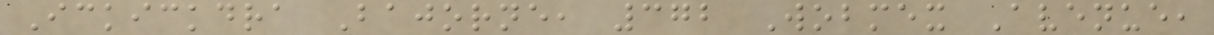Ickickdra Bajorne, 372 Wobmex Avenue,
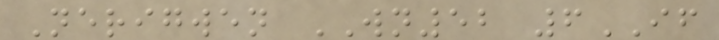Nerigwen WN52 6IF
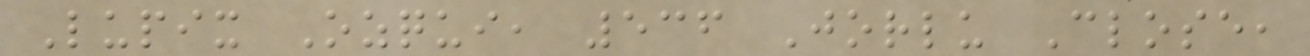Lupix Ozqui, 536 Jorlu Close,
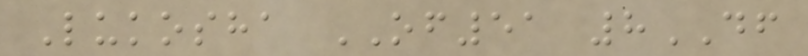Lukosha OF51 8DF
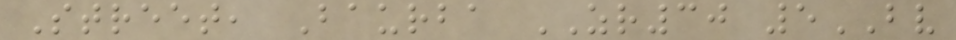Street, Baurba ZR30 5BV
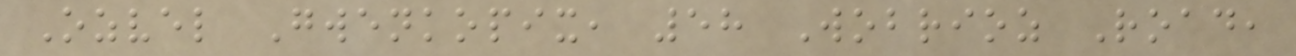Ozvel Gwenkopix, 58 Wobrioz Road,
